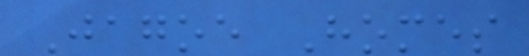Jagoe Homes
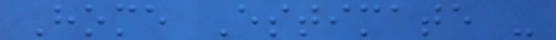Home Estimate -
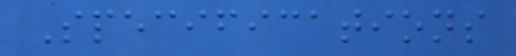Specifications
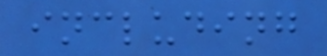including
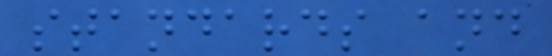standards and
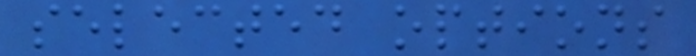selected options
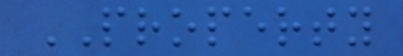PROPERTY
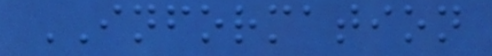INFORMATION
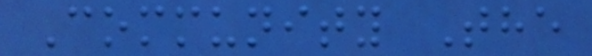Community The
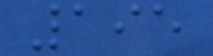195
